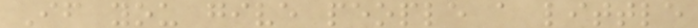If you give people a little
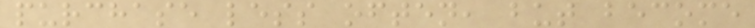purchase less often, but become
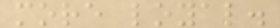more loyal.
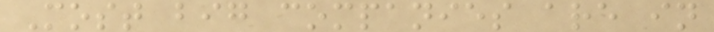Most big companies are in
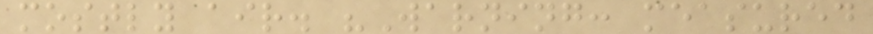mostly air. "Warning: measured
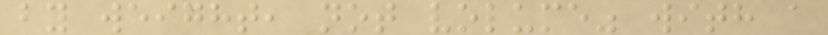by weight, not volume" with a
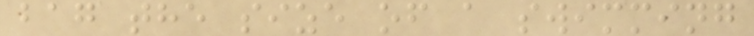bag the size of a swimming
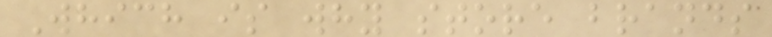Which is why store brands
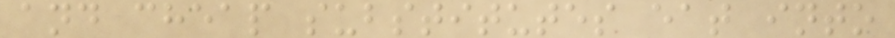and cheap substitutes eat into
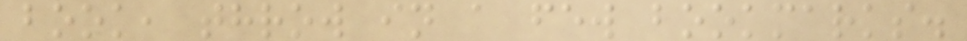book, throw in a few bookmarks.
